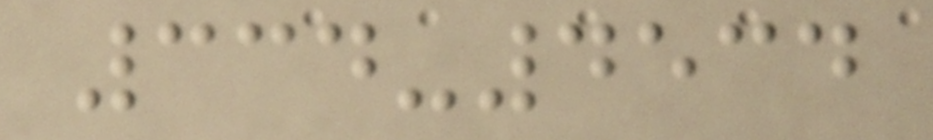334-4534
